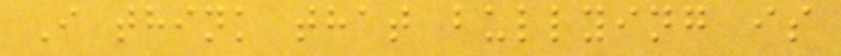I think that bullying is
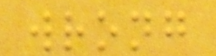wrong
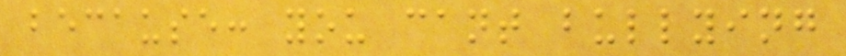because: you cant bullying
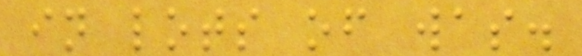in lots of was.
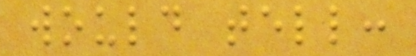would tell:
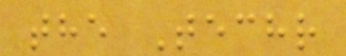the Techr
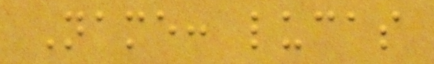Name: lucas
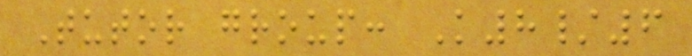Tutor group: K8/6
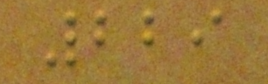229
